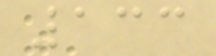133
